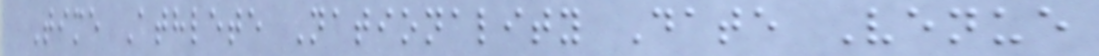Time Athlete Nationality Date Venue
